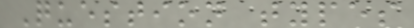Question types
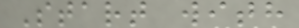Start with
